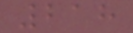218
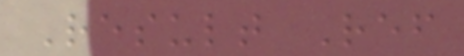Result Ref
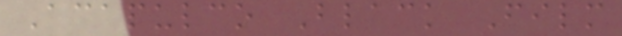Acapulco Black Film
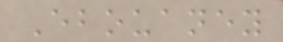Ebouaney
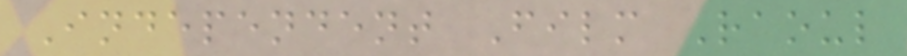Independent Film Raoul
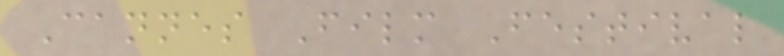Cannes Film Festival
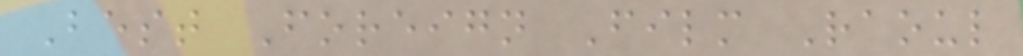Best Foreign Film Raoul
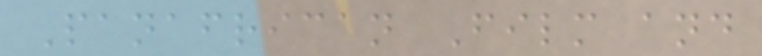Panafrican Film and
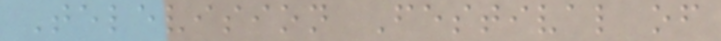Television Festival of
